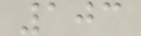103
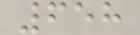658
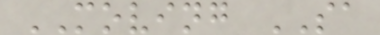MOVING SA
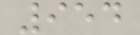954
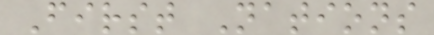First Nations
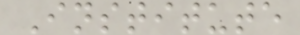Institute
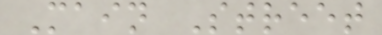Main Street
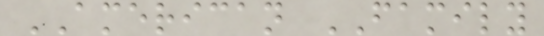AMERICAN FAMILY
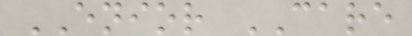ENIOR CARE
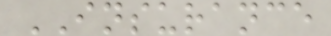INSURANCE
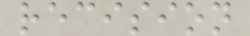recision
